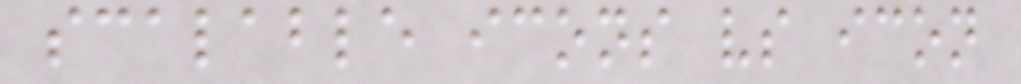scalable icons vs icon
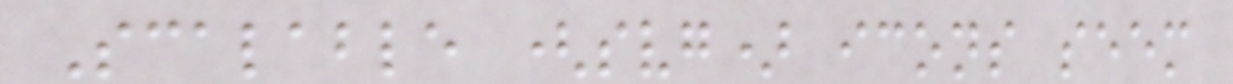Scalable (svg) icons seem
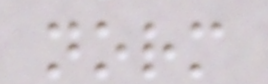norm
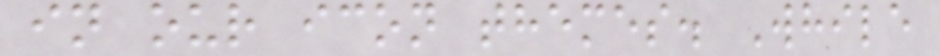in our icon themes. While
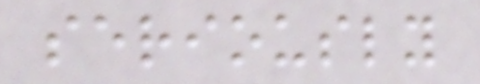seriously
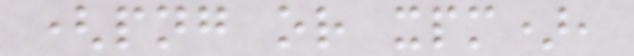(png or xpm),
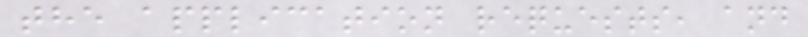the application requests, and
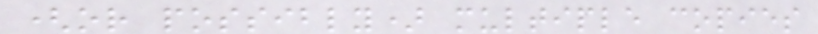(or possibly) multiple copies
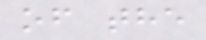of the
